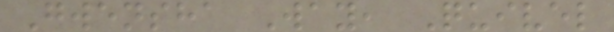Gwensha Way, Quivel
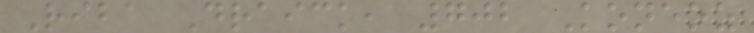Riba Draick, 702 Koneoz
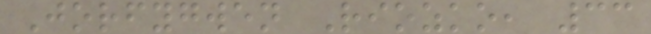Jorfygwen Riozko, 33
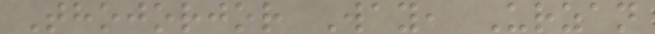Thojorjor Way, Urzan
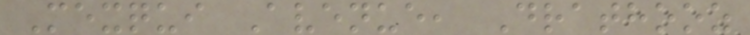Mexqui Avenue, Drathooz
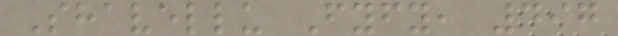Shavellu Fyfy, 497
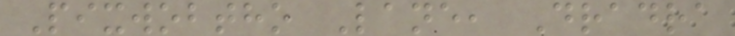Pixwobtho Lane, Dradra
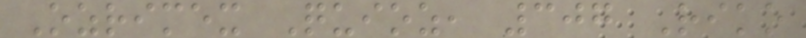Ozrimex Quioz, 307 Riko
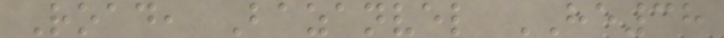Road, Bazanvel HE38
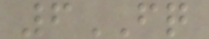6FQ
